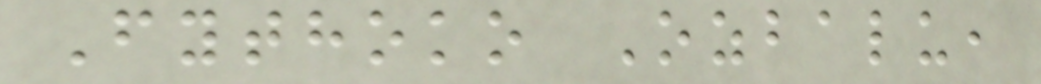Fythoko Ozbalu,
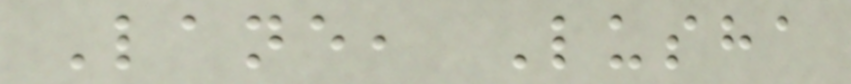Lane, Lusha
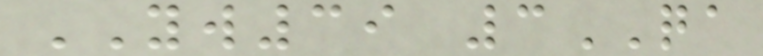YW39 3QA
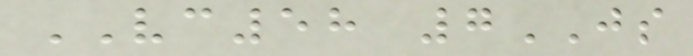VC58 7JS
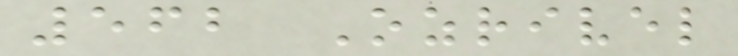562 Ozrivel
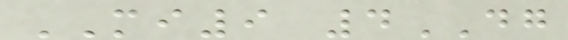MI9 4DG
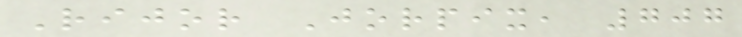Rijor Jorpix, 707
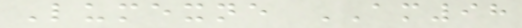Lumexne AM98
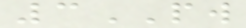3PW
